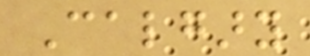Calgary
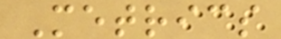Metrics
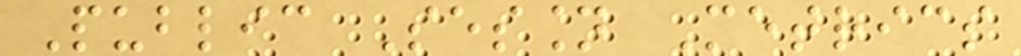Public Session Metrics
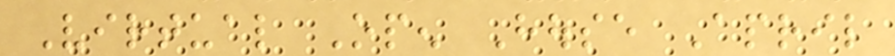Virtual Open House April
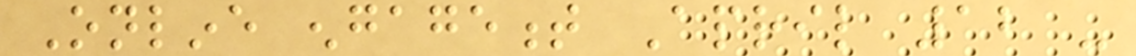Online engagement April 12 -
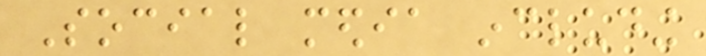Social media including
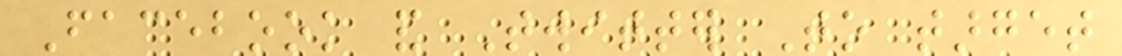Facebook and Twitter To target
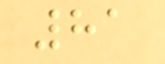81
